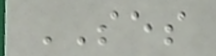SES
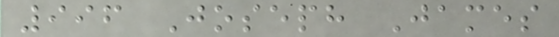996 Joseph James
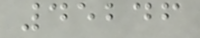45246
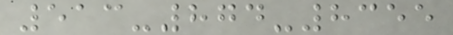513-874-8355
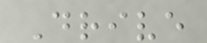Drive
